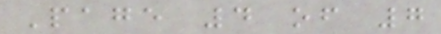Page 4 of 7
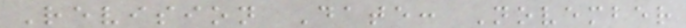Revision Date: November
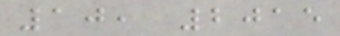10, 2015
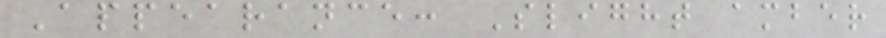Appearance: Slight amber
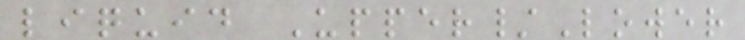liquid Upper/Lower
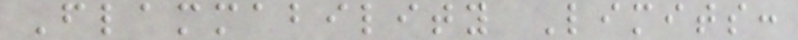Flammability Limits:
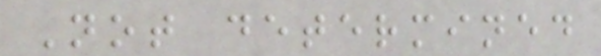Not determined
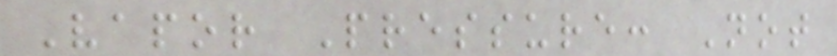Vapor Pressure: Not
